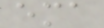ema
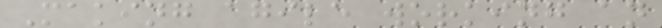Making agile working an
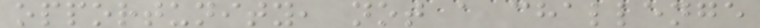opportunity, not a challenge
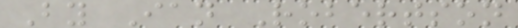By Ian Robertson
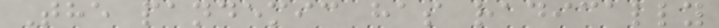The pandemic has radically
